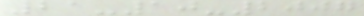21-10-2007
